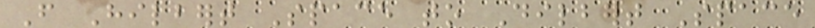From Hilbert Space to Dilbert Space
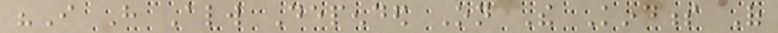"I Have Always Depended On The Kindness Of
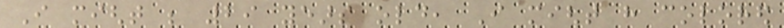I might be 29 years old, I might have colored
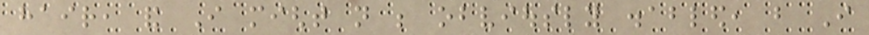hair, and I might not be obviously disabled, but I
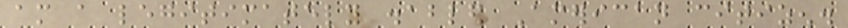am a legitimately disabled American citizen.
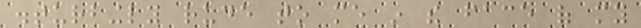disturbingly rude to me in the face of my
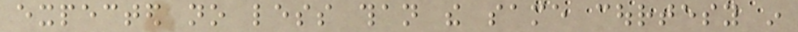expected no less than the same courtesy in
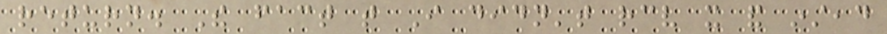return. The fact that I didn't receive it and instead
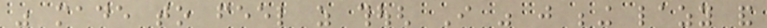was made to feel as though I was just being lazy and
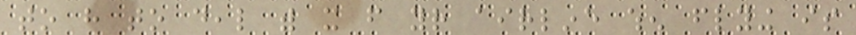to have to deal with it from your airline when flying is
